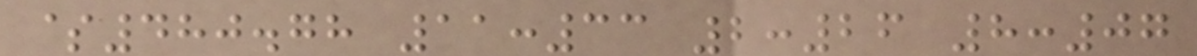$480.78 11:33 2:26 8:07
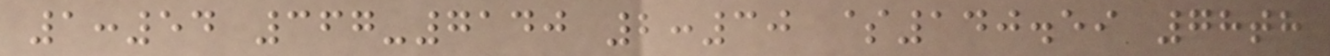1:54 367-7140 2:30 $140.59 78th
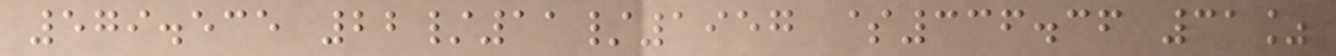579.535 22/11/1957 $336.36 31%
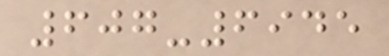607-6945
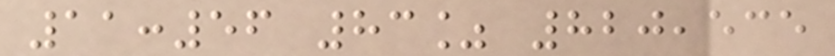11:56 83% 820,535
